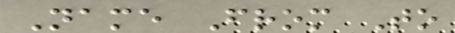Name From To
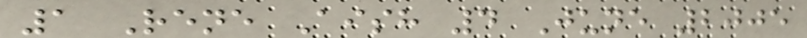1 Rene Aish 4 June 2005
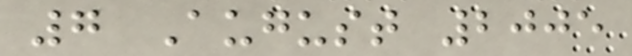7 August 2005
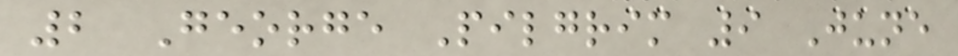2 George Pilgrim 9 June
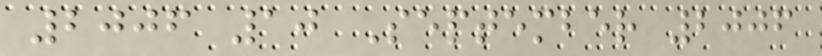2006 10 September 2006
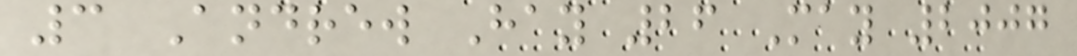3 Andrew Hay 26 May 2007
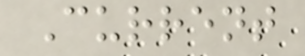Current
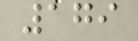179
